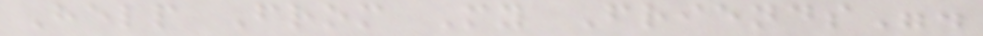Help From My Friends".
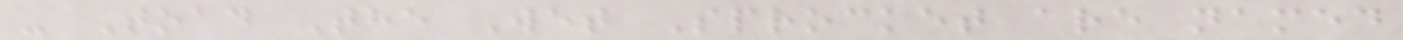- Toad The Wet Sprocket are named
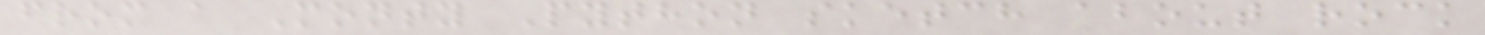from a Monty Python sketch about rock
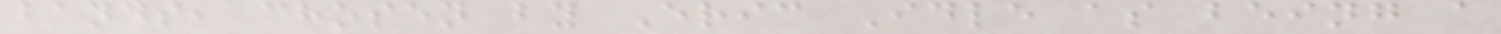bands, chosen by Eric Idle as being a
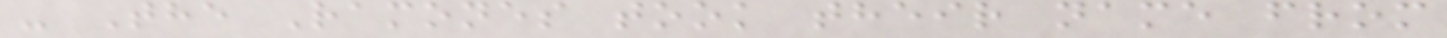- The Ramones took their name from
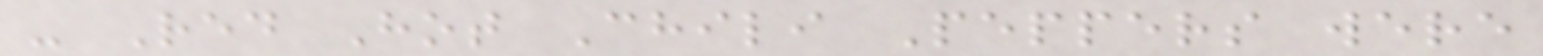- Red Hot Chili Peppers were
